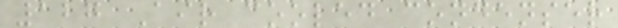127 Air cooled condenser
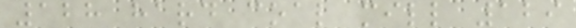128 hard coal mill 129
